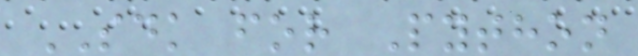SDK for Python
